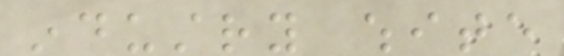industry white
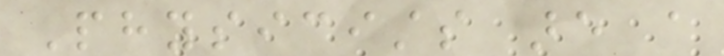Physicists are a
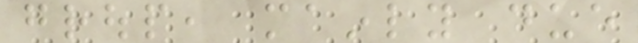group, mainly due
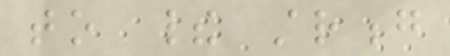to their strong
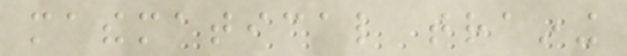mathematical training
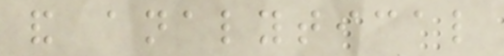and analytical
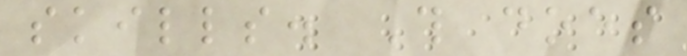skills. This does
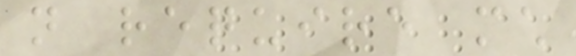not require much
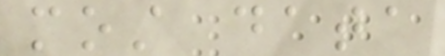most data
